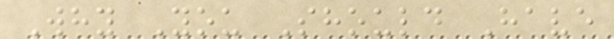Why You Should Have
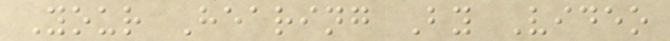Your Hearing By Video
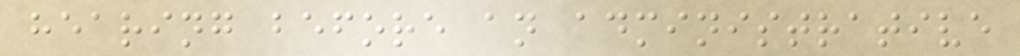hearing before an administrative
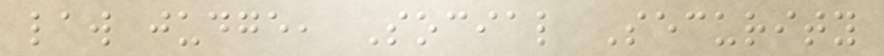law judge, Social Security
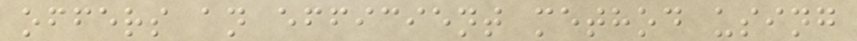offers an efficient method using
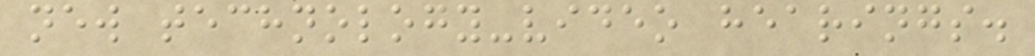new technology-video hearings.
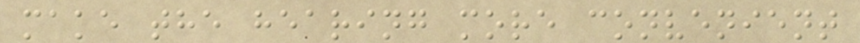make the hearing more convenient
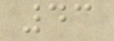43
